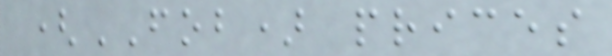(FOB) prices
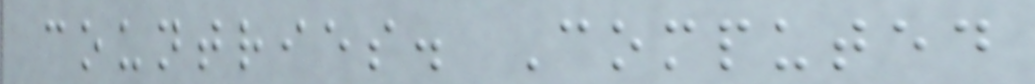countries. Computed
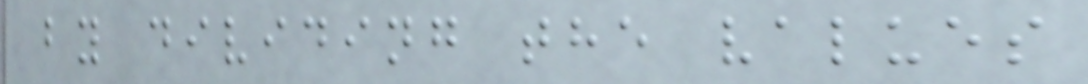by dividing the values
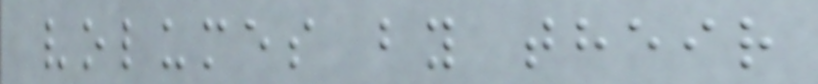volumes by their
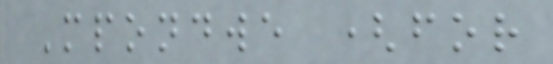Mpondwe (for
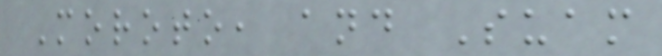Moroto, and Suam
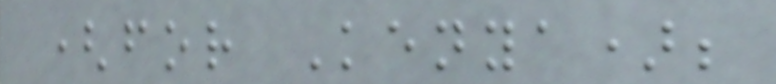(for Kenya);
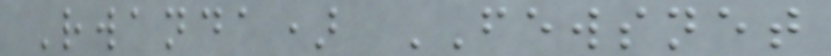Rwanda) FEWSNET
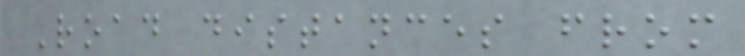Road distances from
